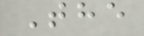The
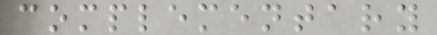complementary
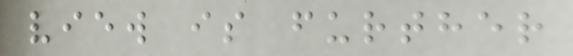view is further
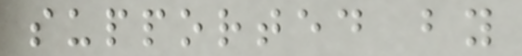supported by
